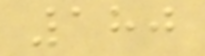180
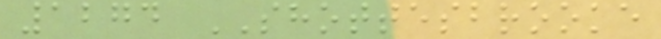1274 SHOTTESBROOKE
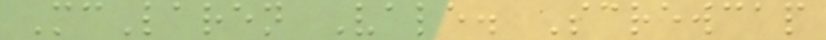McLaren Vale. Screwcap
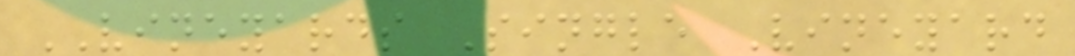VINEYARDS Single Vineyard
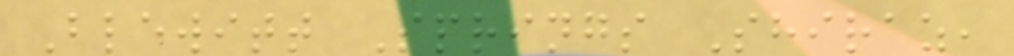Blewitt Springs Shiraz,
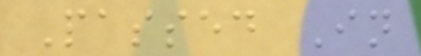Passed In
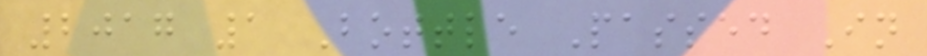2017 1 Bottle Passed In
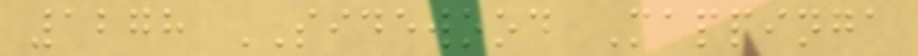1278 SIDEWOOD Mappinga
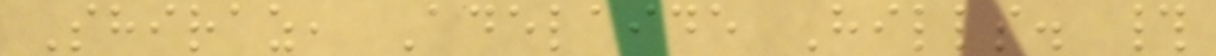Shiraz, Adelaide Hills. #
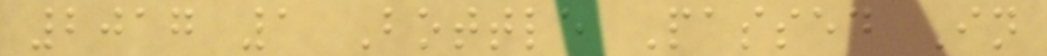2017 1 Bottle Passed In
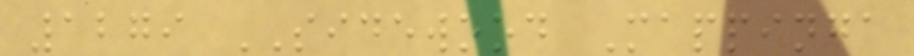1279 SIDEWOOD Mappinga
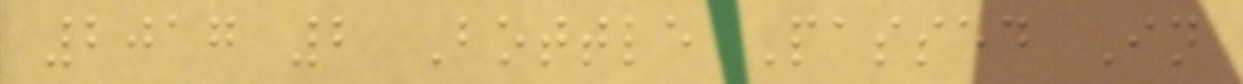2017 2 Bottle Passed In
